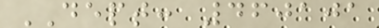DEPT: 460101
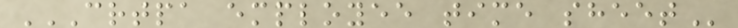CRTPA EMPLOYEE TIME SHEET
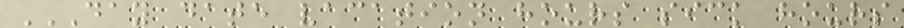DAY DATE VACATION HOURS SICK HOURS
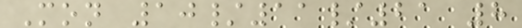Mon 10/11/21 8
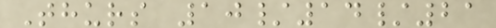Thurs 10/14/21
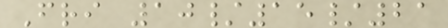Fri 10/15/21
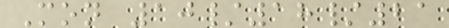Mon 10/18/21
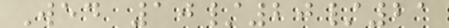Wed 10/20/21
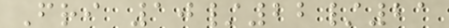Fri 10/22/21
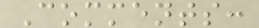Comments:
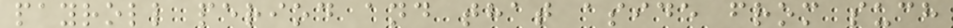payroll period and that aside from such
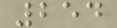254
